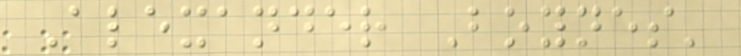Alexander Boynes'
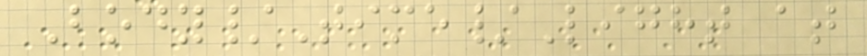Body/Time/Light at
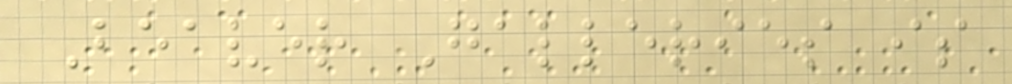Beaver Galleries is
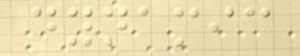dynamic
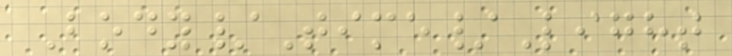Body/Time/Light
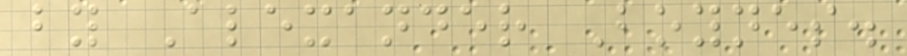by Alexander Boynes.
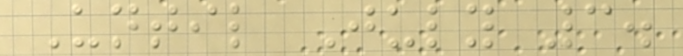Until July 3.
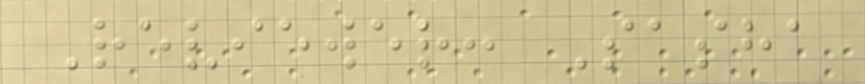Reviewer: Sasha
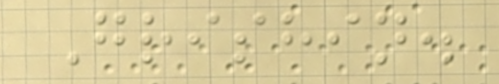Grishin.
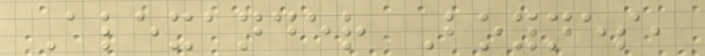Alexander Boynes,
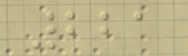221
